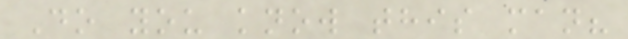Do you know this man?
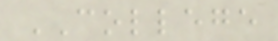COLLEGE
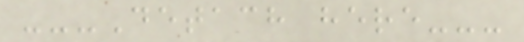---Detach here---
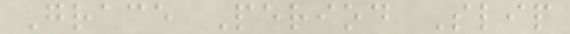Grace Period Slip
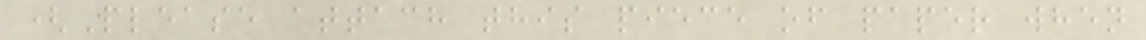(Please attach this piece of paper when
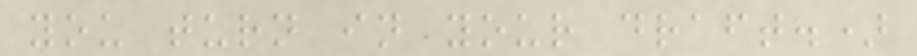you turn in your draft.)
